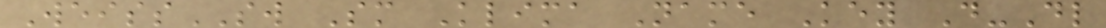WeissSW Sm Klima Name Key D-Dl
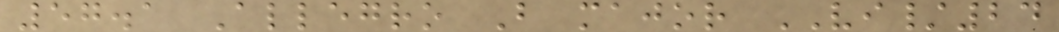57.1 Allegro B major VI/24
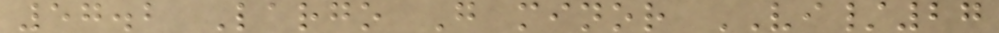57.2 Largo G minor VI/27
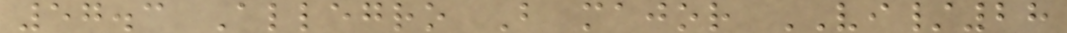57.3 Allegro B major VI/28
